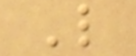L
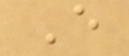E
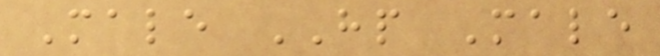Male HP Male
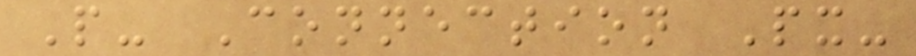P- Connection Px-
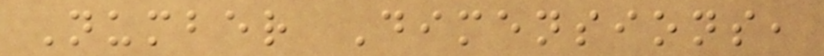Number Dimensions,
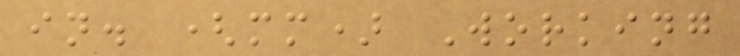in. (mm) Working
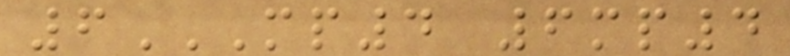6MP4 6MP4
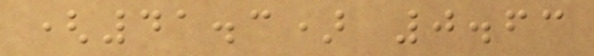(41.3) 0.63
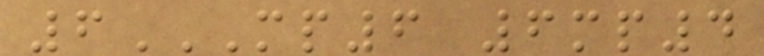6MP6 6MP4
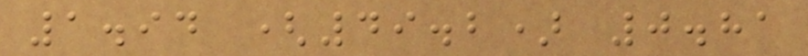1.94 (49.2) 0.81
